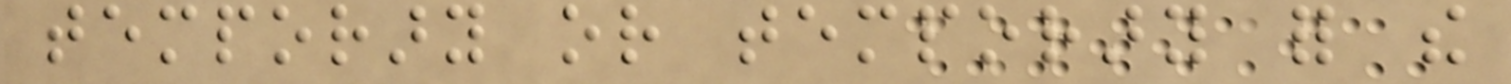temporary or temporary for the
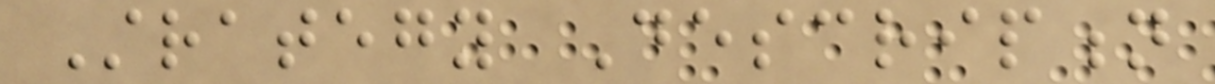Strategy Description
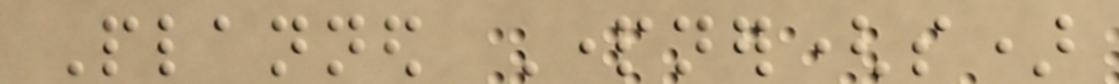Planned Partner(s)
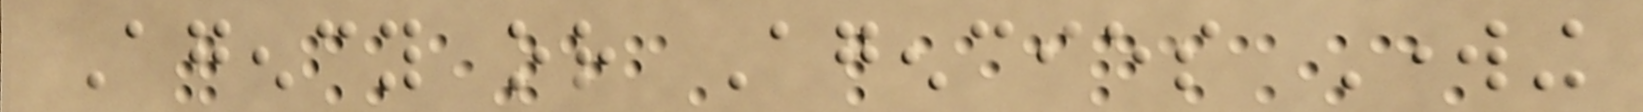Agency or Agencies Working
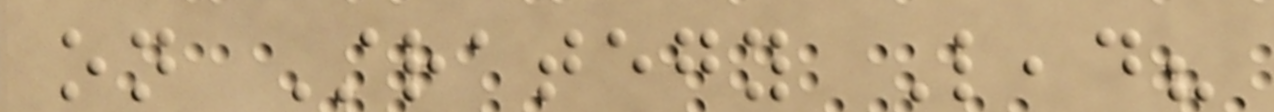on Strategy Lead?
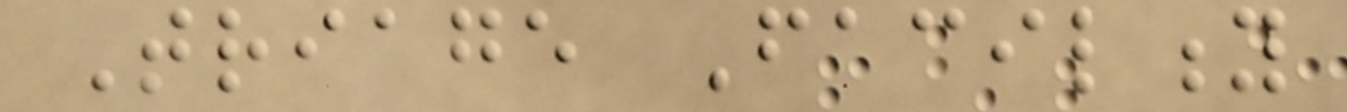Triage Facility
